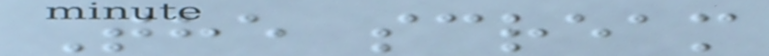The scream
